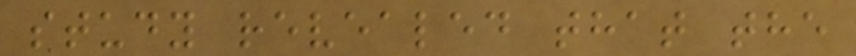study revealed that the
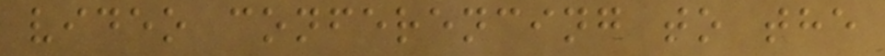video conferencing to the
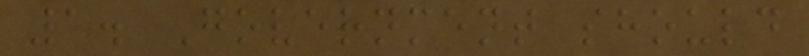1. Government should
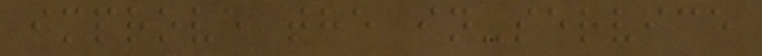improve the in-service
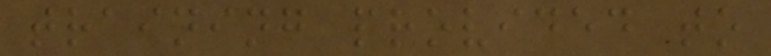training provided to
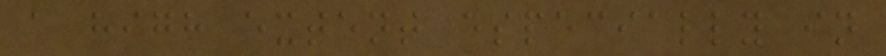a high extent especially in
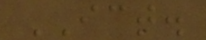ICT.
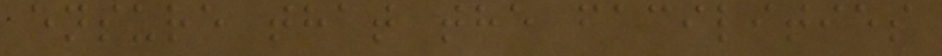ensure that the facilities
